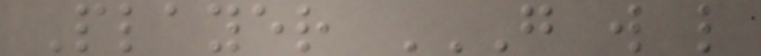Player G W L
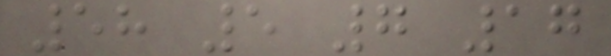58 5 7 17
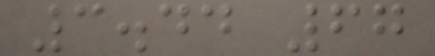3.44 67
